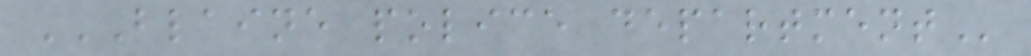BLAINE POLICE DEPARTMENT
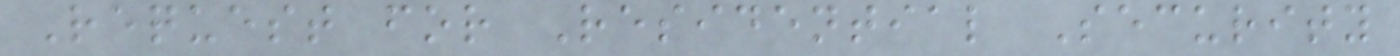Request for Residential Security
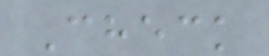Check
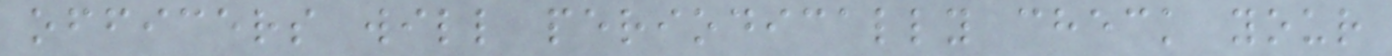officers will periodically check your
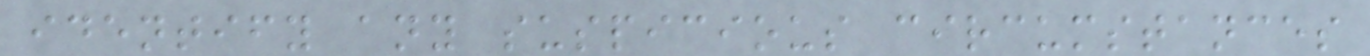identify any suspicious circumstances
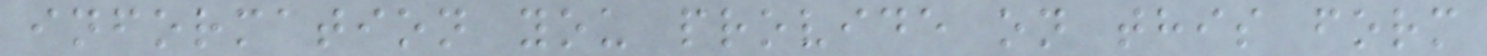information you provide on this form
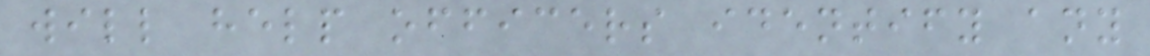will help officers identify any
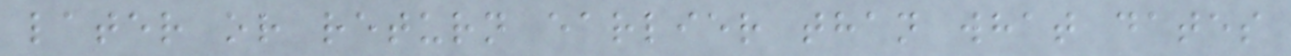later or return earlier than what dates
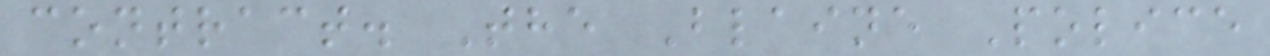contract. The Blaine Police
